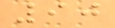90
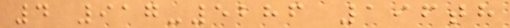4 917-5286 196th
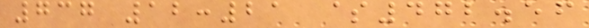737 12:21 $472.56
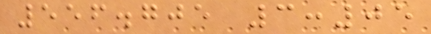556.705 3:05
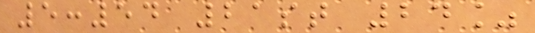5:54 21st 24%
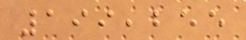199,255
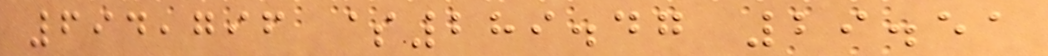694,796 $289.47 29.51
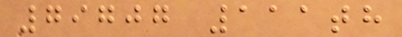79707 111th
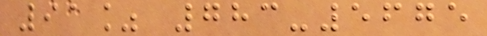91% 783-5675
